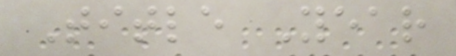Title Year
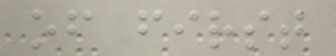of first
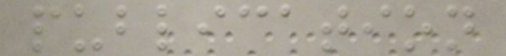publication
